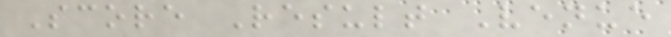Score Result Venue
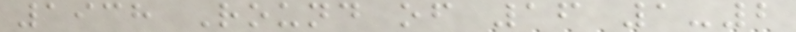1938 Round of 16 1-2
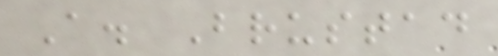A. Brustad
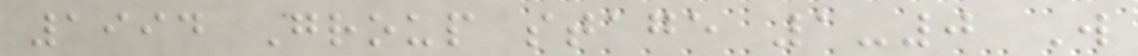1994 Group stage 1-0 W
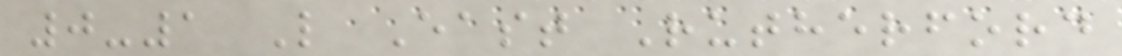0-1 L East Rutherford
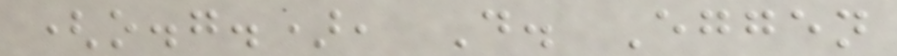(o.g.), D. Eggen
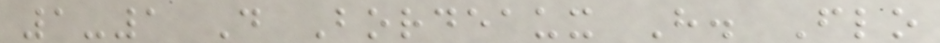1-1 D Bordeaux H. Flo
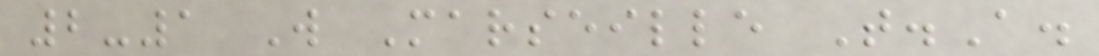2-1 W Marseille T.A.
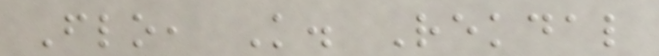Flo, K. Rekdal
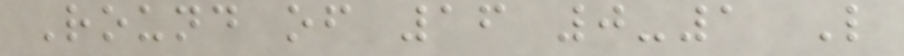Round of 16 0-1 L
